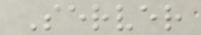Server
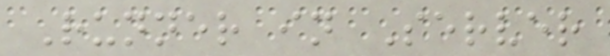Runner in Server
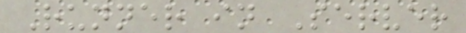Runner in Server
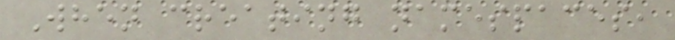When creating namespaces,
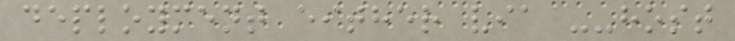deployment either via --host
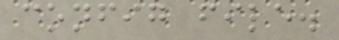config file.
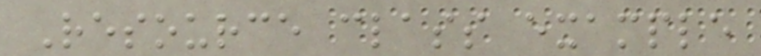Resource class example
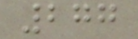277
